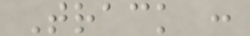Track :
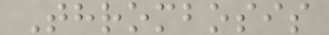Thrombosis
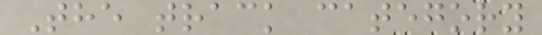The track category
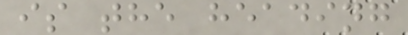is the heading
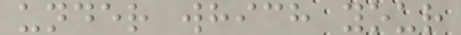under which your
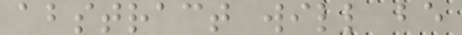abstract will be
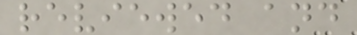reviewed and
